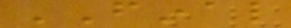FINAL
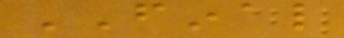FINAL
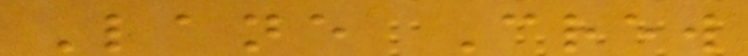Lane Crew
